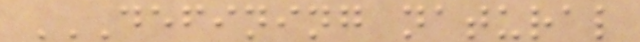DEFINING NATURAL
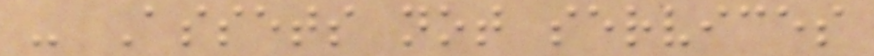- Assets not services
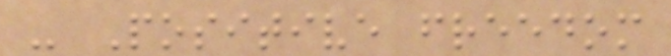- Positive freedom
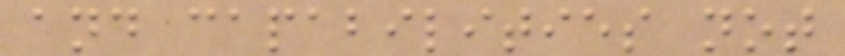and capabilities not
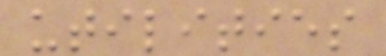utilities
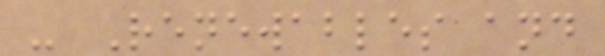- Renewables and
